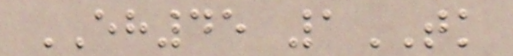EH45 1TK
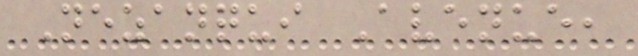Nezanqui Avenue,
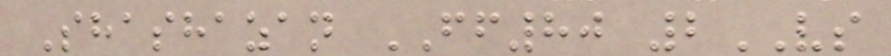Shashazan FF80 2VS
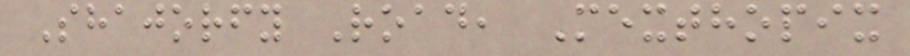Shajorfy Road, Mexthopix
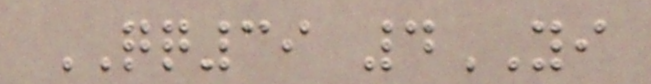QQ39 4YI
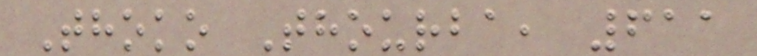Thoko Thourba, 611
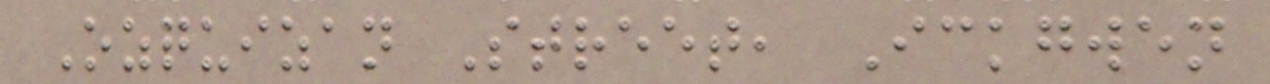Ozquizan Street, Ickgwen
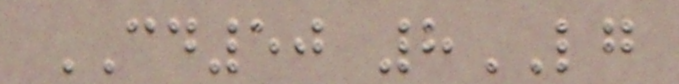CD50 8LG
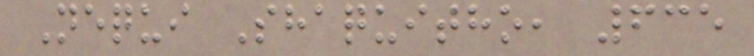Nequi Shaquitho, 635
